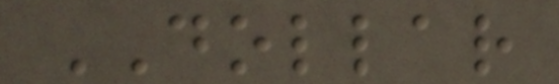DOLLAR
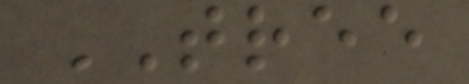TREE
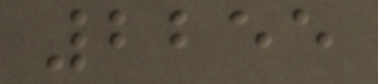2255
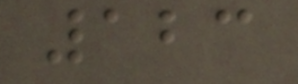123
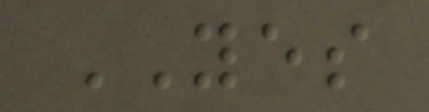YES
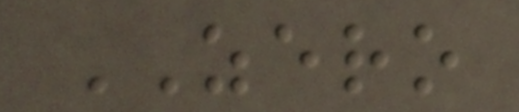ZERO
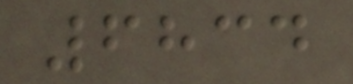6834
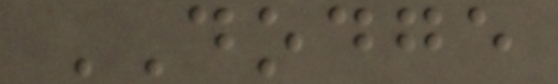DODGE
